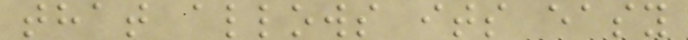that allows its easy
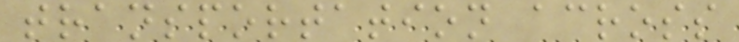transportation across
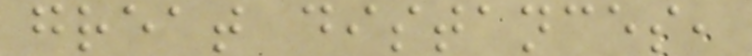great distances,
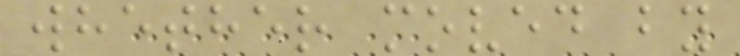whether moved by
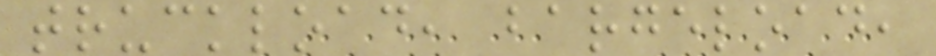truckload, bargeload,
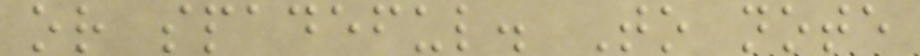or spadeful. To note
